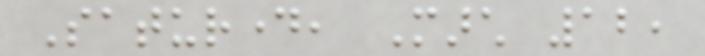Saturday, March 12,
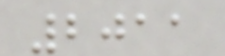2011
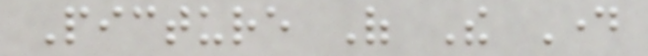Picture Of The Day
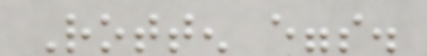Rotten eggs.
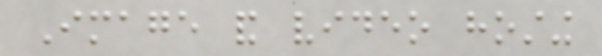Image and video hosting
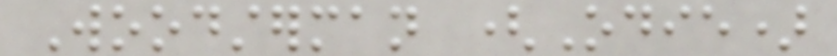Woodsterman (Odie)
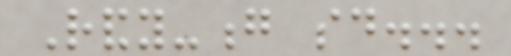Randy-g said...
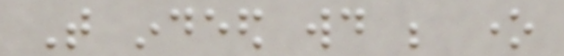That indeed would be one
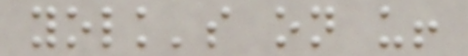yolk's on us!
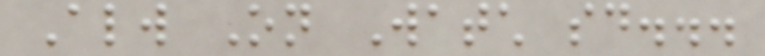Always On Watch said...
